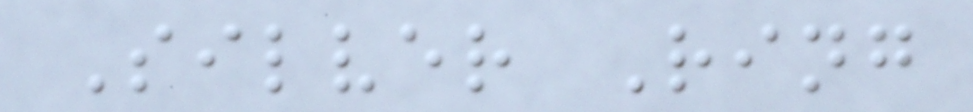Silver Ring
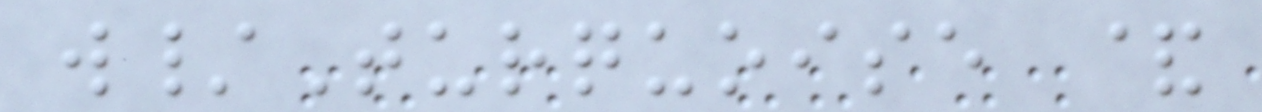w/Turquoise &
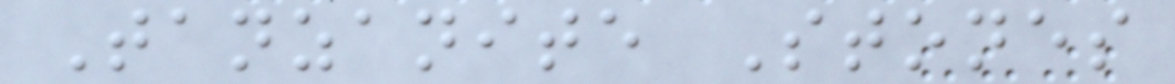Tanzanite Stones
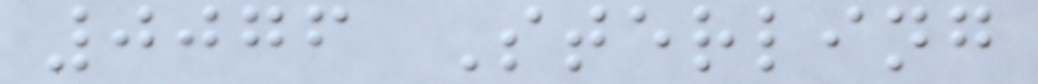0076 Sterling
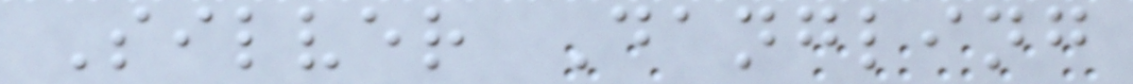Silver Dangling
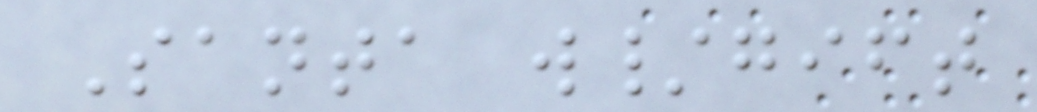Santa w/gift
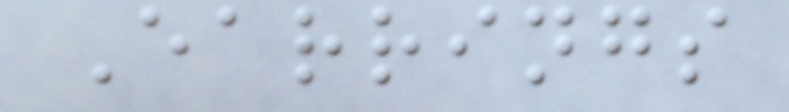Earrings
